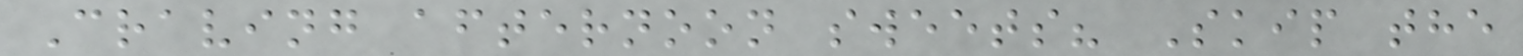Craving afternoon sweets? Skip the
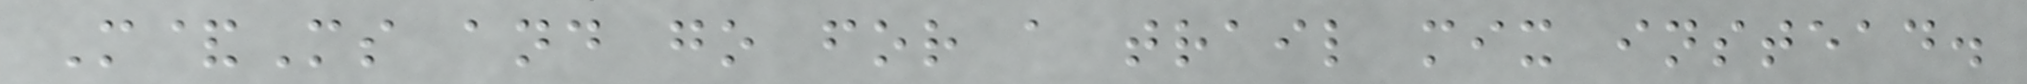M&Ms and go for a trail mix instead.
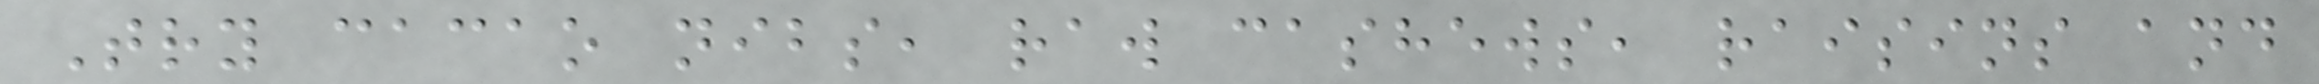Try cacao nibs, raw cashews, raisins and
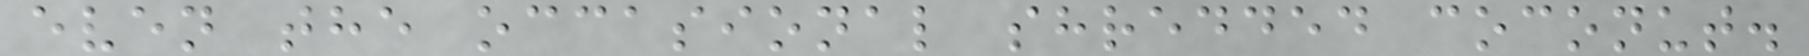even the occasional shredded coconut.
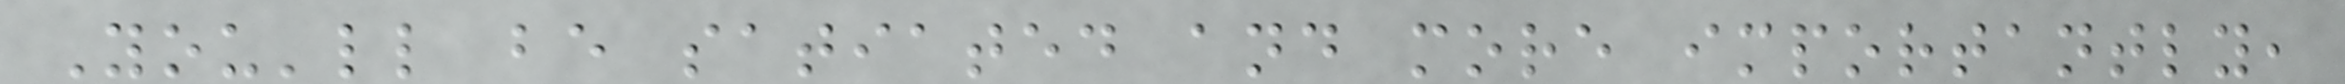You'll be satiated and more importantly,
